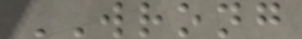WRONG
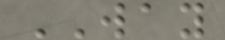WAY
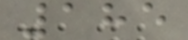185
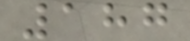187
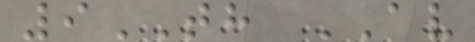9TH AV
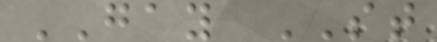GAY ST
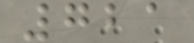721
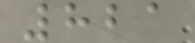821
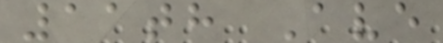11th Ave
